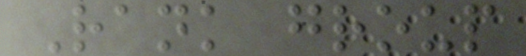Rank group
